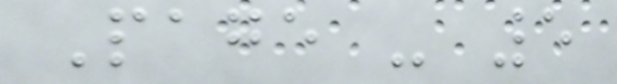Page - 5
